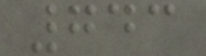743
